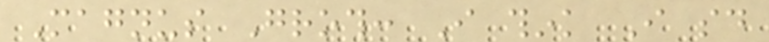Magnus Groth: I think I said
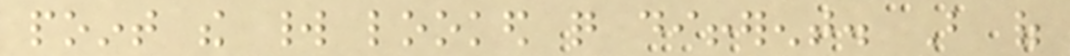point the world looked quite different. But of
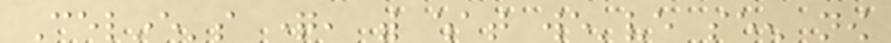Celine's question, with what we've seen now
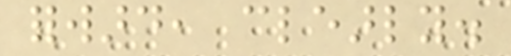forward, clearly.
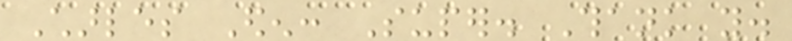Charles Eden: Super. Thank you.
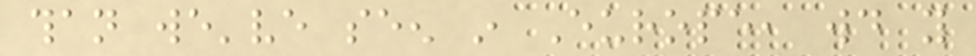than we've seen in Europe, would you
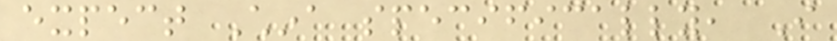expect China specifically, I
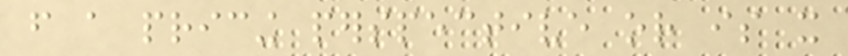from a pricing perspective or is it
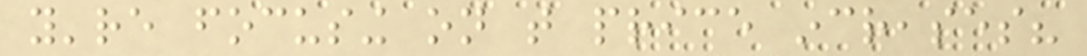you're focusing on that price increases?
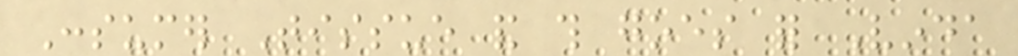Consumer Tissue and this goes for Vinda
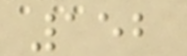152
